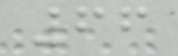66
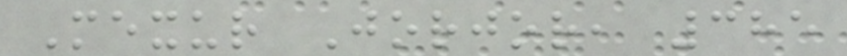Mexur Jorjor, 385
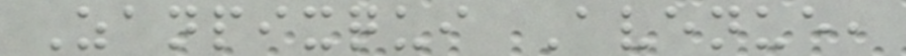Zanpixqui Avenue,
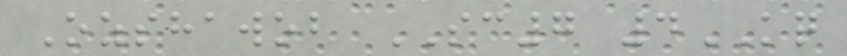Ozshawob SC7 4KQ
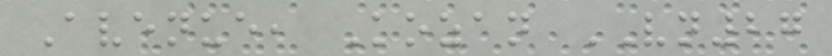Avenue, Kozan VN27
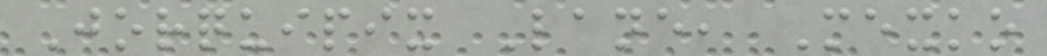Jorquipix Lane, Mexko
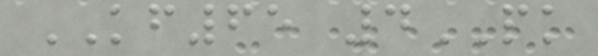KF65 4PK
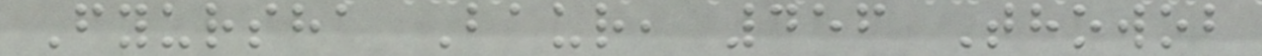Fyursha Baur, 456 Thowob
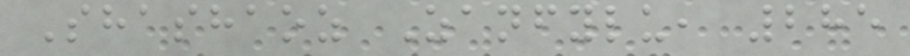Shashaoz Zanfylu, 285
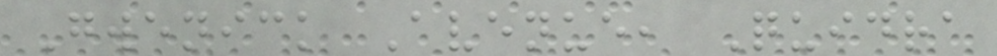Gwenick Avenue, Quidra
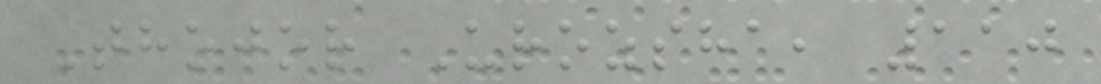Thojor Urozsha, 110
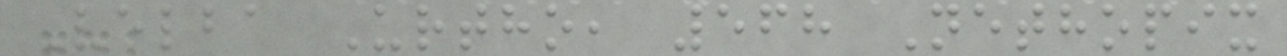Velba Urtho, 568 Nethopix
